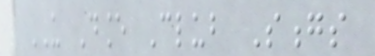US Dance Club Songs
